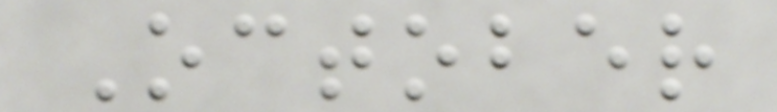October
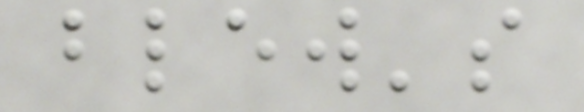blew's
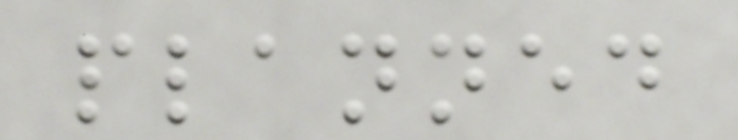planned
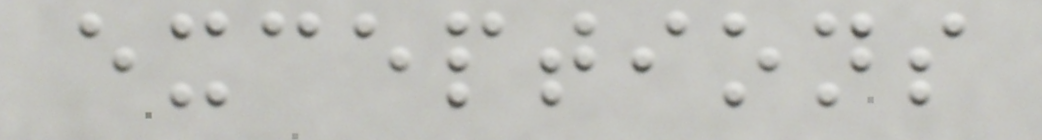exceptions
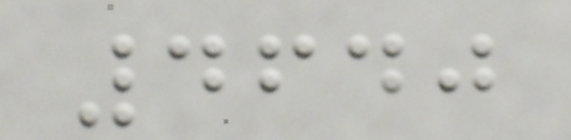4640
